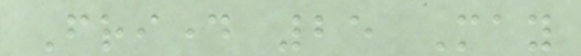Friday 25 May
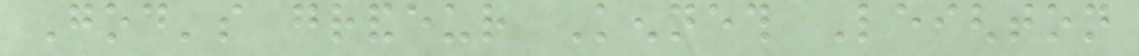God's grandeur Kenneth Leighton
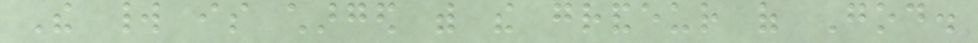The world is charged with the grandeur of God.
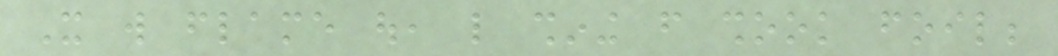It will flame out, like shining from shook foil;
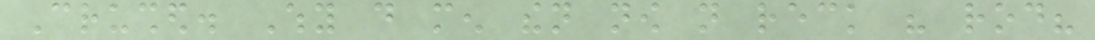Crushed. Why do men then now not reck his rod?
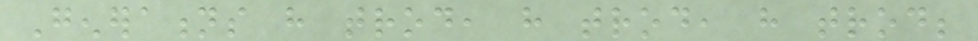Generations have trod, have trod, have trod;
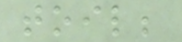toil;
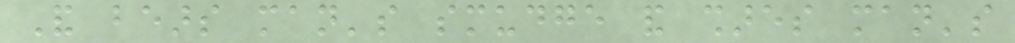And bears man's smudge and shares man's
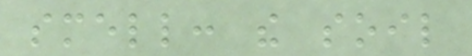smell: the soil
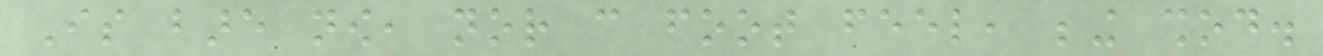Is bare now, nor can foot feel, being shod.
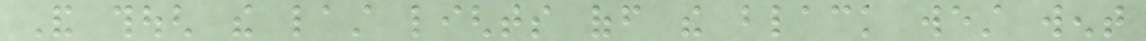And though the last lights off the black west went
